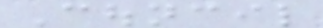Council
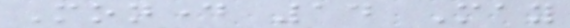Monday 14 May
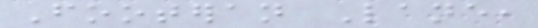Footeran Lane,
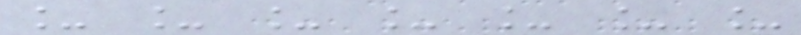_ _ _ _ _ _ _
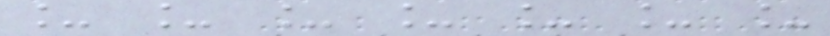_ _ _ _ _ _ _
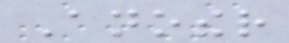Another
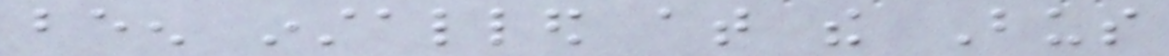been installed at the Bus
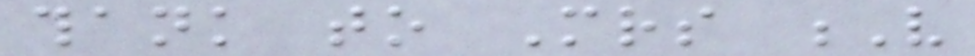thank to Mrs V
